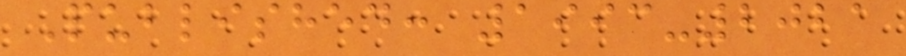Published: 1993-2021
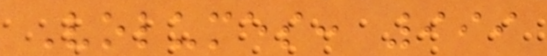Volumes: 999
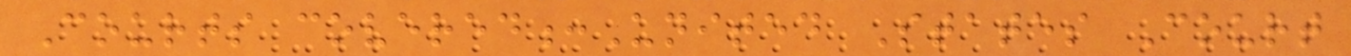Courts covered:United States Court
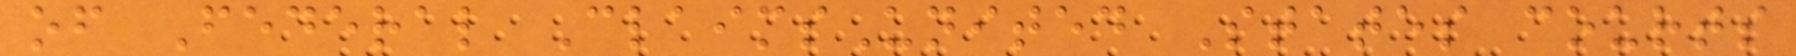of Federal ClaimsUnited States courts
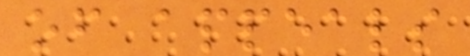of appeals
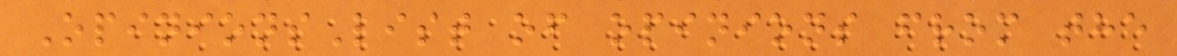OpinionsList of opinions from the
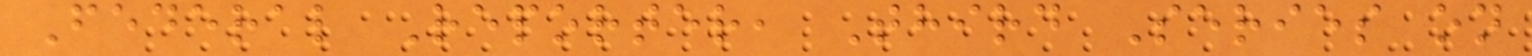Federal Reporter, Third Series on
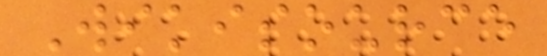Wikisource
